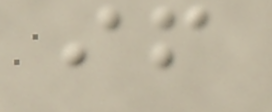if
